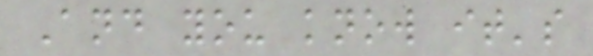And you know it's
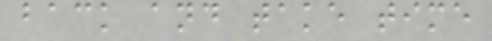back and take time
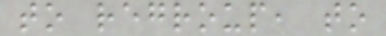to regroup, to
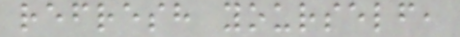refresh yourself,
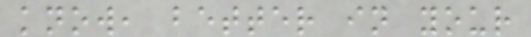know, better in your
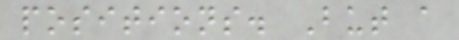positions. But a
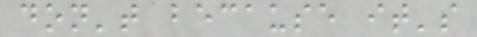don't because it's
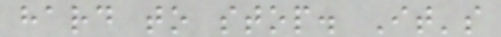hard to stop. It's
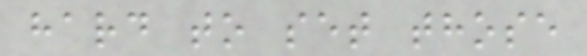hard to set those
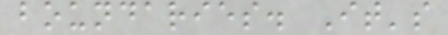boundaries. It's
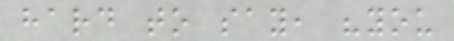hard to say, "you
